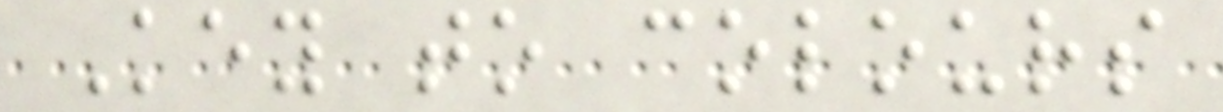Key to colours
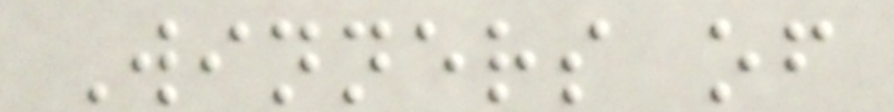Winners of
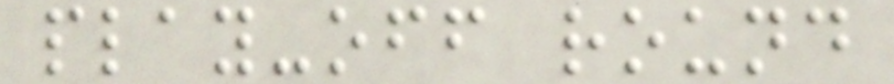play-off round
